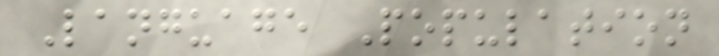Language Population
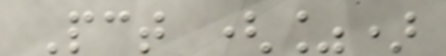Pct (%)
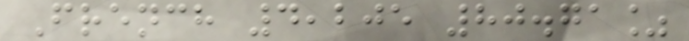French 4,205 80.71%
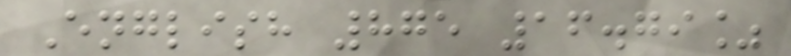English 875 16.79%
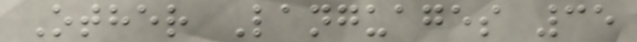Other Languages 35
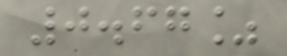0.67%
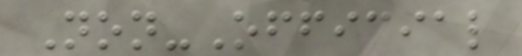Non-Official
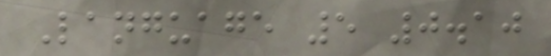Language 5 0.10
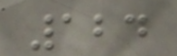124
